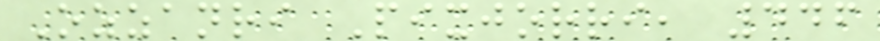Ozzanri Pixjorri, 446
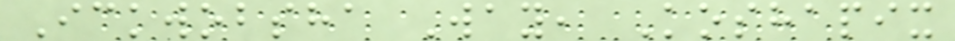Ickwobsha Way, Koshapix
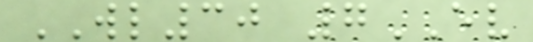WL30 7EV
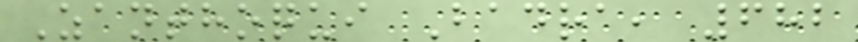Zanthoqui Badra, 682
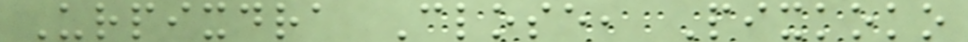Urpixdra Close, Pixkoko
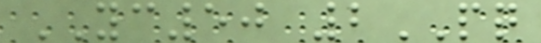YC50 2PQ
